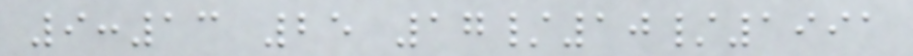9:13 25 17/10/1991
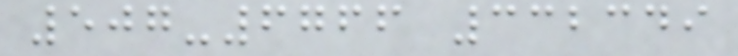507-6766 332349
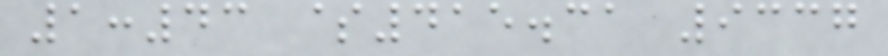1:43 $415.31 9337
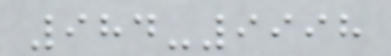984-9998
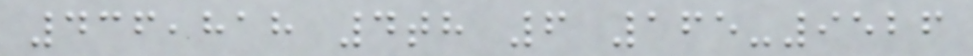436,818 4th 6 165-9526
